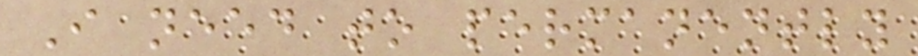I need to permanently
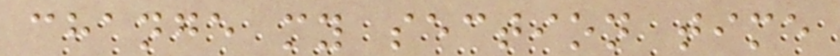change my section time
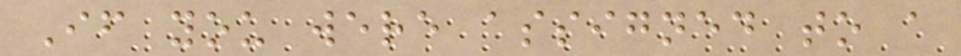If you were assigned to a
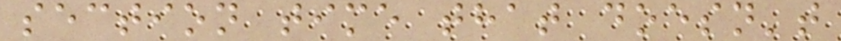section time that doesn't
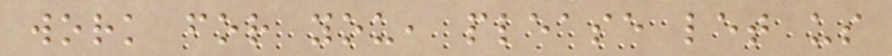work for you, please let us
